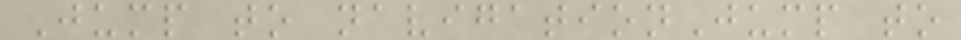Jump to navigationJump to
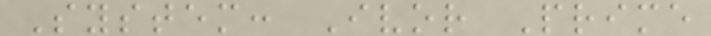System: Ivor Prime
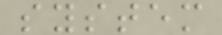system
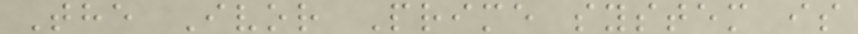The Ivor Prime system is
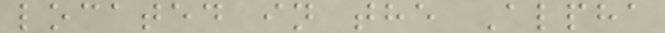located in the Alpha
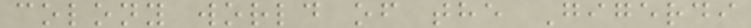colony world of the Gigerdi
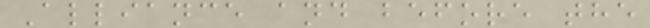Alliance and before the
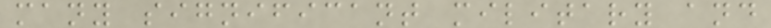many significant military and
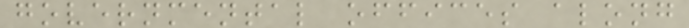governmental offices along
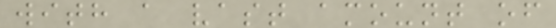with a vast amount of
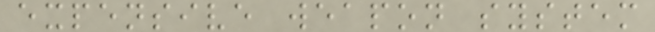expensive weapon system
